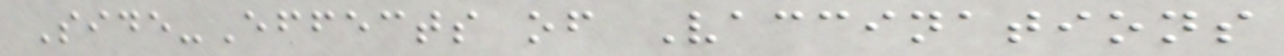Side-Effects of Vaccinations
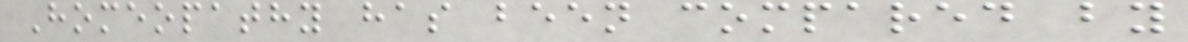Homeopathy has been compared by
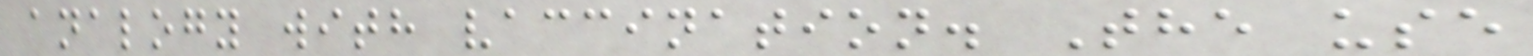analogy with vaccination. The use
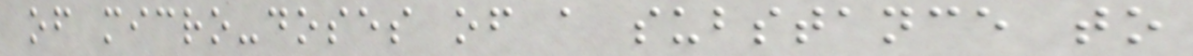of micro-doses of a substance to
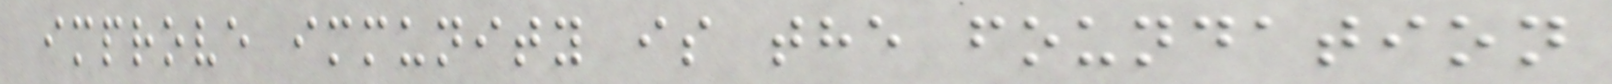improve immunity is the foundation
